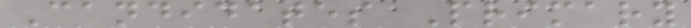Candidates Primary
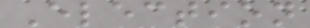Election
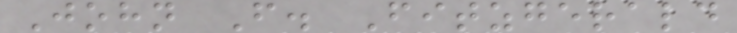John F. Fitzgerald
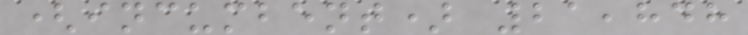(incumbent) 21,848
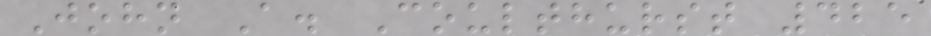John A. Coulthurst 425
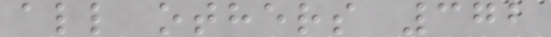all others 372
